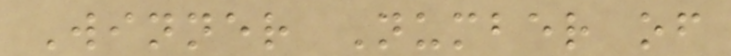Winner Number of
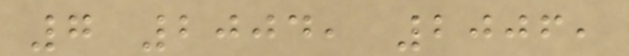7 2004, 2006,
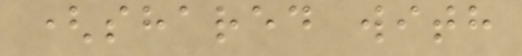(shared with
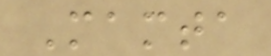Mamta
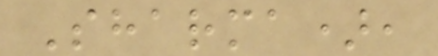Sharma),
